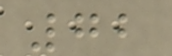72
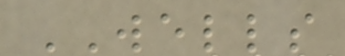WELLS
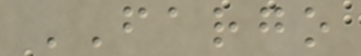FARGO
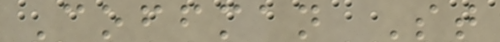Coffman St
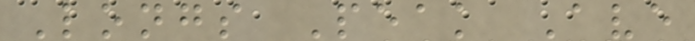Longs Peak Ave
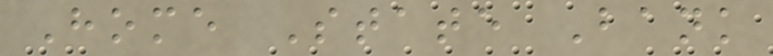Home State Bank
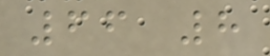66 8
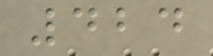424
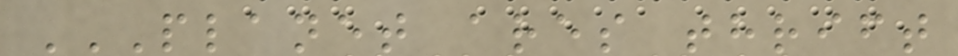PLANET ARES THRIFT
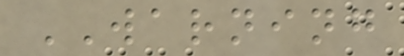WARNING
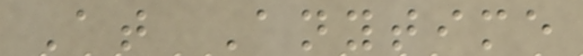At Anytime
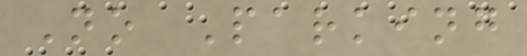No Parking
